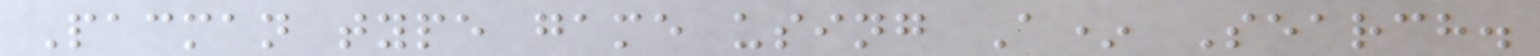Pacman type game using A* Search.
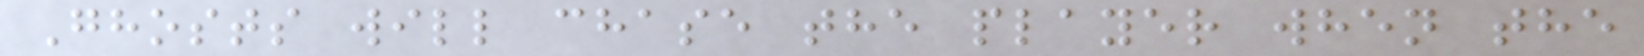Ghosts will chase the player when the
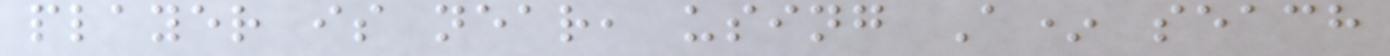player is near, using A* seach
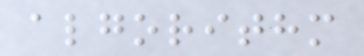algorithm
